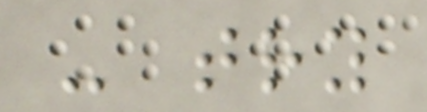- try
